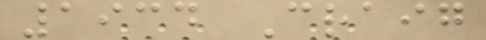1934 Craig
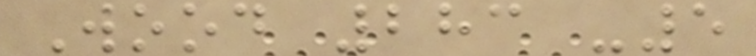Wood 283 -5
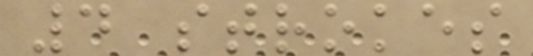4 strokes
